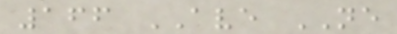166 AVE NE
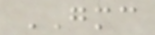GMC
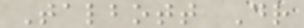Talbott Dr
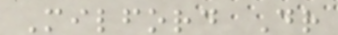Milford Dr
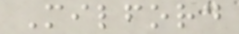Milford
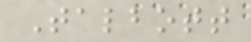Talbott
